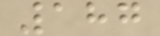187
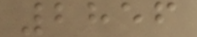2856
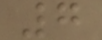7
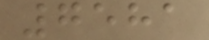7581
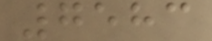7583
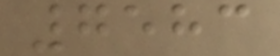7583
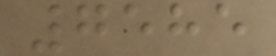7585
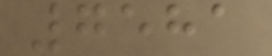7581
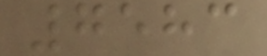7583
